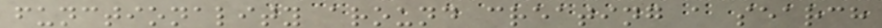functionality around creating a search
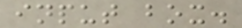input box.
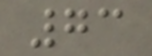73
